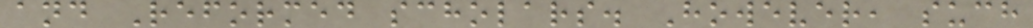and Reformed scholars. However, such
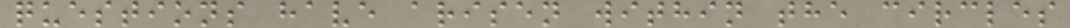questions have arisen within the circles
